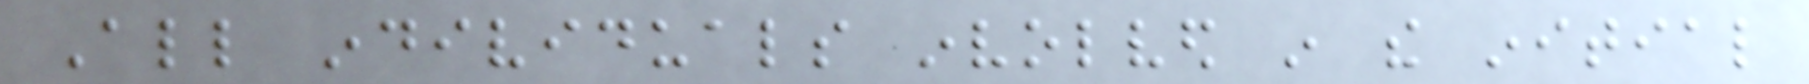All individuals involved in the initial
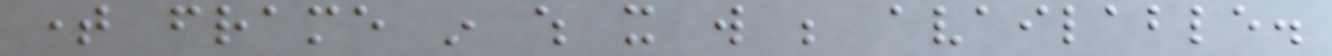time frame in which it will be available.
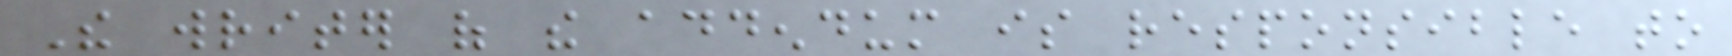The writer of the addendum is responsible to
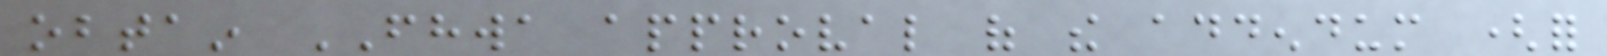obtain FHWA approval of the addendum (for
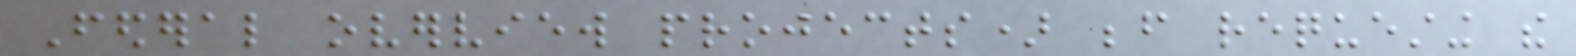Federal overview projects) before requesting the
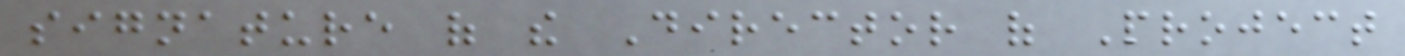signature of the Director of Project
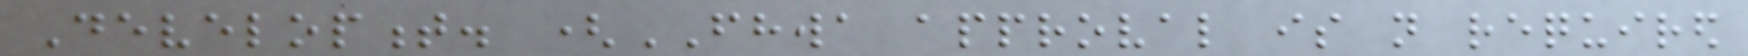Development. (FHWA approval is not required
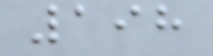198
